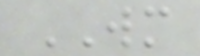WM
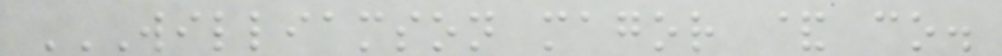WILLIAMSON MAGOR & CO.
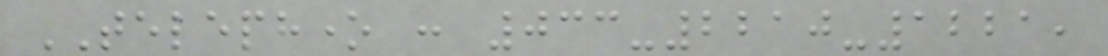TELEPHONE : 033-2210-1221,
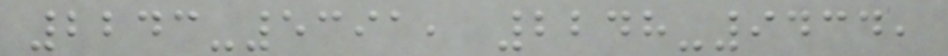2243-5391, 2248-9434,
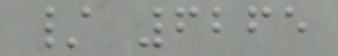/ 6265
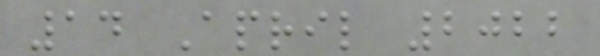14 April 2022
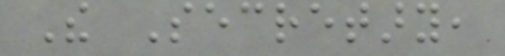The Secretary,
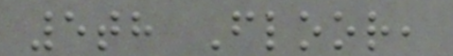5th Floor,
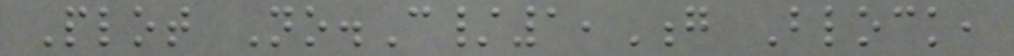Plot No.C/1,G Block,
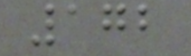172
